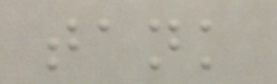tank
